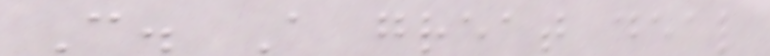C. A great deal
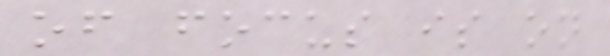of focus is on
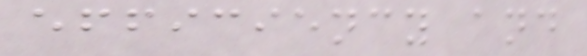efficiency and
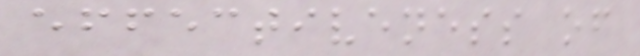effectiveness of
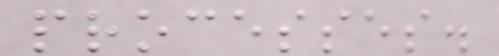processes.
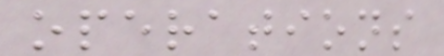operations
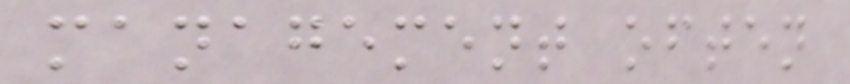management often
